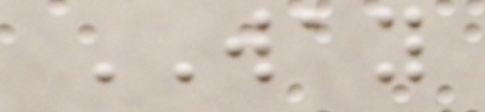WAY
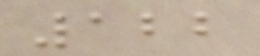122
